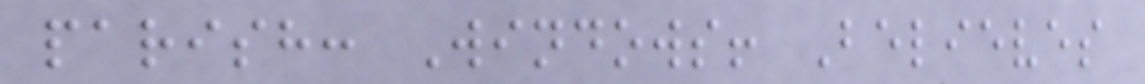parish: Windows! Believes
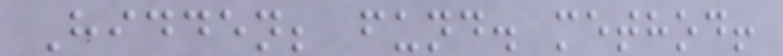Hidden; fund. method!
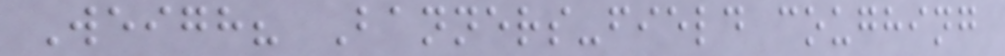Weigh? Banners-field coughing
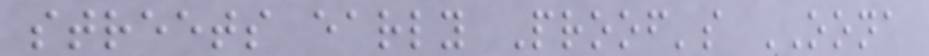streets early Proof's OONA
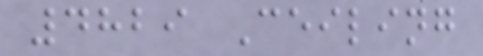4829 Ceiling
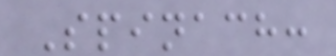Spinach:
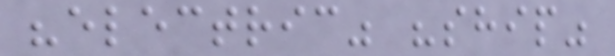"electric" "ship"
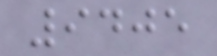9405
